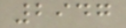2947
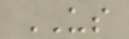US
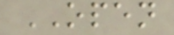OPEN
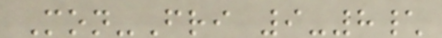Mon-Fri 9-8\
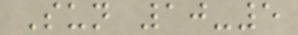Sun 10-5
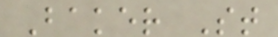Baker St
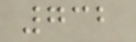732
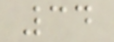34
